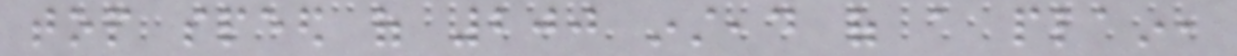top speed of 200 instead of a plain,
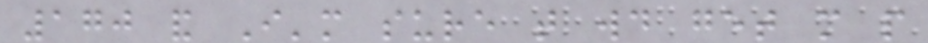170 and I'm sure that would get more people
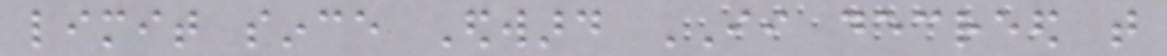limit since Edward II decreed that
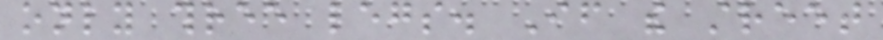only three legs. If the street
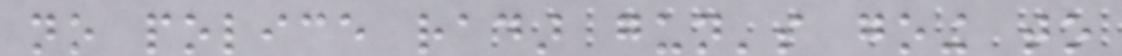no police radar gun's going to
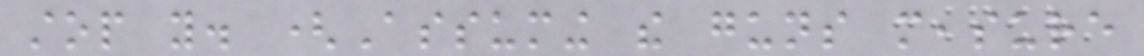stop you. (Assuming the guns measure
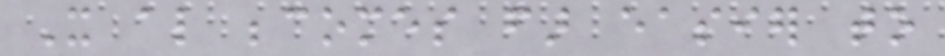It also becomes far easier to
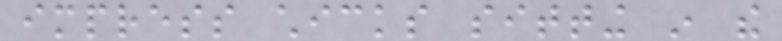impress chicks sitting in the
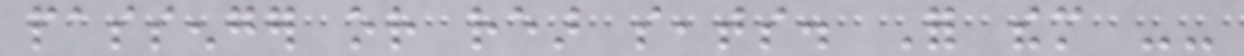passenger or rear seats. For them --
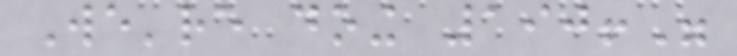We're doing 190!"
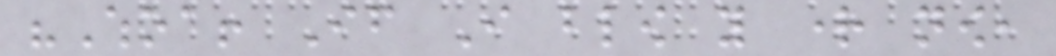"Whoa! If I blow you right now,
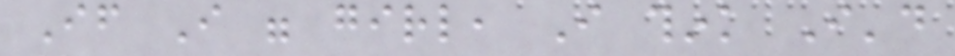If I were girl, I think I'd
